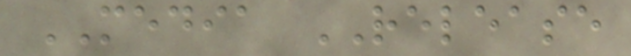MEDIA RELEASE
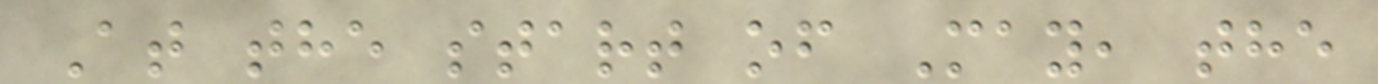At the start of May, the
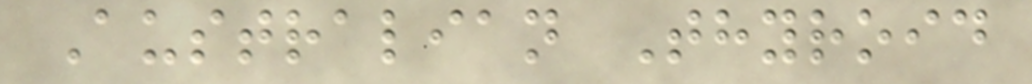Australian Thyroid
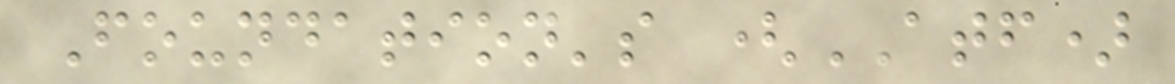Foundation's (ATF)
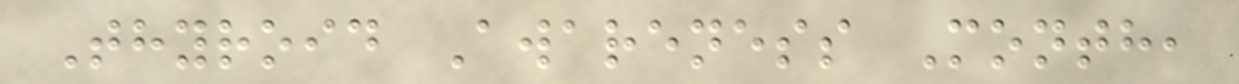Thyroid Awareness Month,
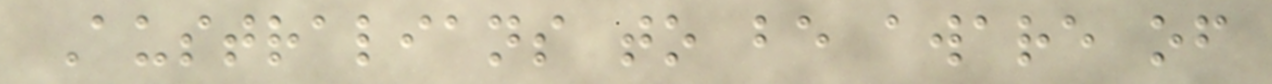Australians to be aware of
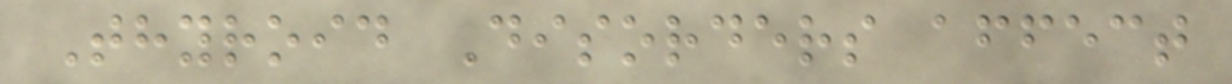Thyroid Disorders affect
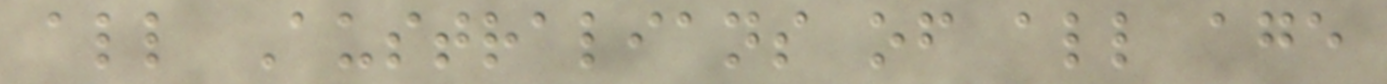all Australians of all age
